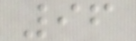96
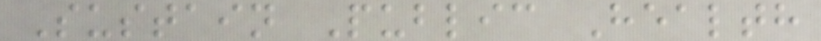Sustain Public Health
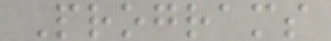Programs
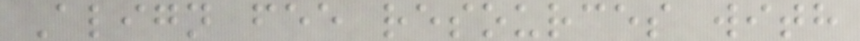Align fee resources with
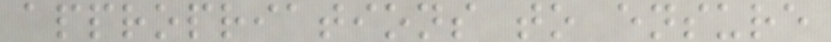appropriations to ensure
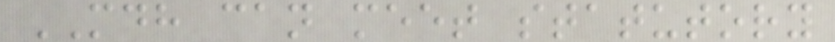MDH can meet statutory
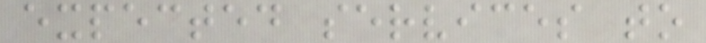expected services to
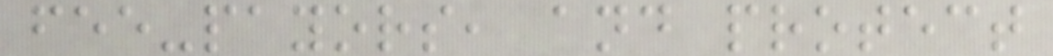fee-payors, and protect
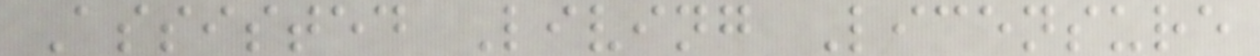Assisted Living Licensure
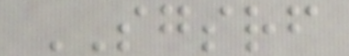SGSRF
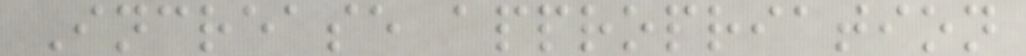Increase appropriation
